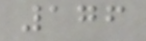176
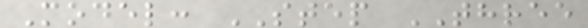Model: STEP THREE
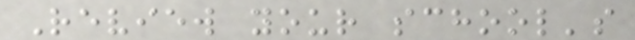Review your school's
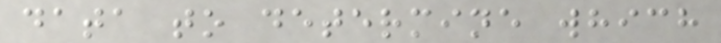data to determine which
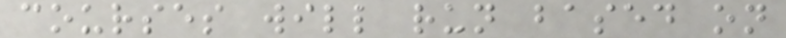courses will run based on
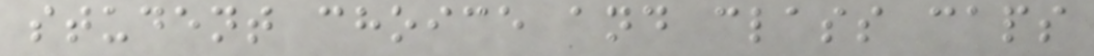student choice and class caps
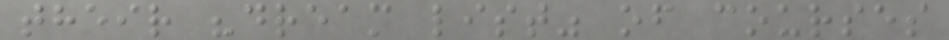their "dream list" of courses
